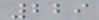229
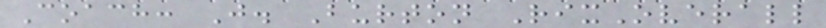Coach: J. Burton RixOverall
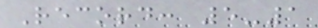Record: 5-1
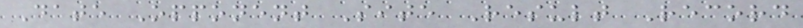Date Opponent Site Result Record
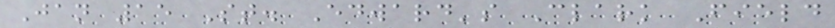Jan 15 St. Edward's Clark Field
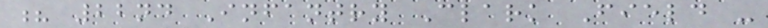? 22nd Infantry Clark Field -
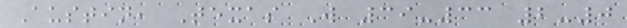Austin, Texas W 39-33 2-0
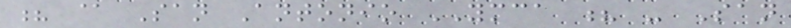? @ San Antonio YMCA ? - San
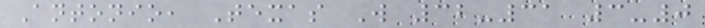Antonio, Texas W 32-31 3-0
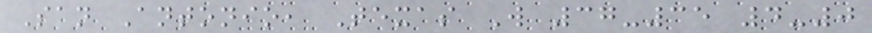San Antonio, Texas W 37-35 4-0
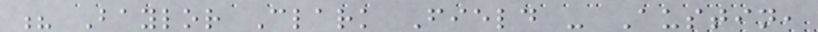? Baylor Clark Field - Austin,
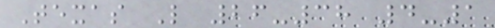Texas L 26-38 4-1
